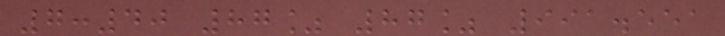7:40 87% 87% 991.551
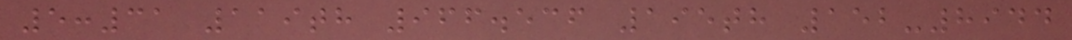5:31 119th 966.536 195th 152-8944
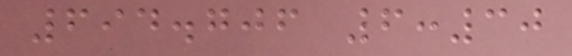694.706 6:30
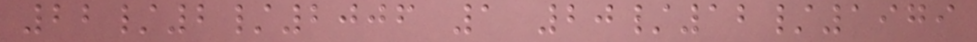22/2/2006 1 20/12/1979
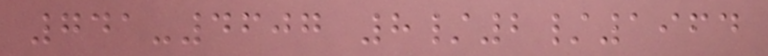741-4607 8/2/1964
